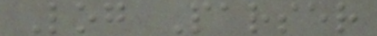Log Parser
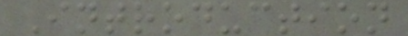Introduction
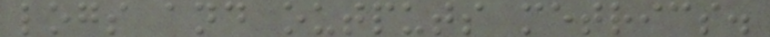logs and outputs metrics.
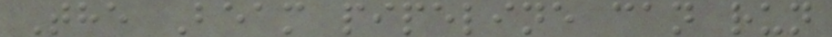The Beam pipeline can run
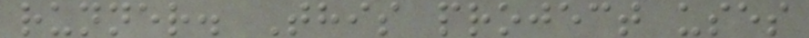runner. This project uses
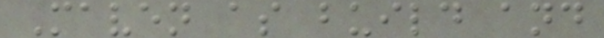Maven as build and
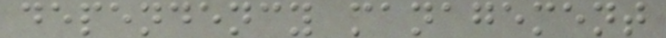dependency management
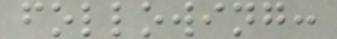following:
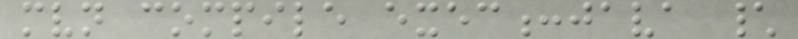mvn compile exec:java \
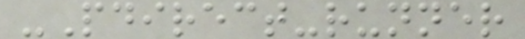-Pdirect-runner
